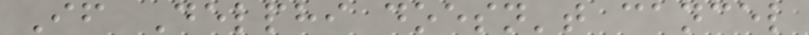If Delphi doesn't cancel
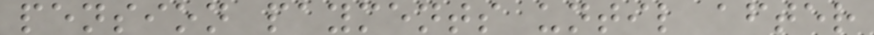pension payments until after
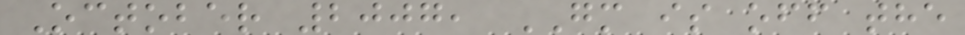October 2007, GM is off the
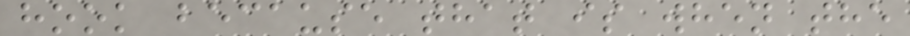hook because that is when the
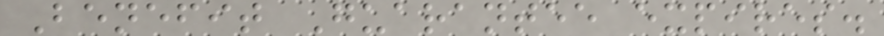Benefit Guarantee expires.
